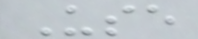Use
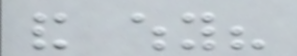and why?
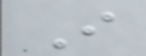I
